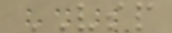VSP
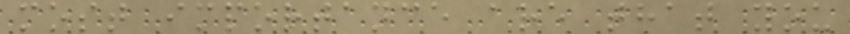most importance are that you
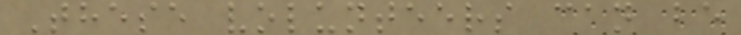These volunteers can be
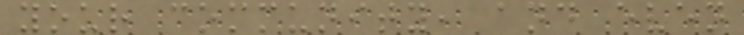your community, and even
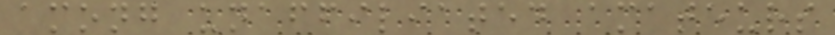among unaffiliated amateurs
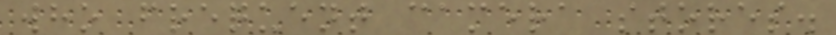who frequent camera stores.
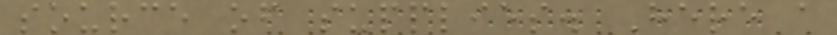source of supplies. Here a
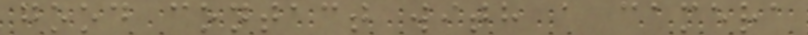good contact with a camera
